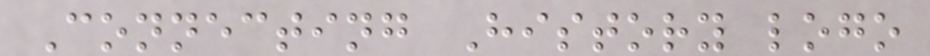Connecting History logo
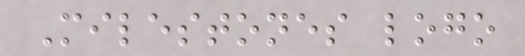Milestones logo
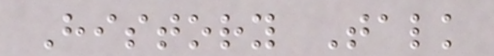History Talk
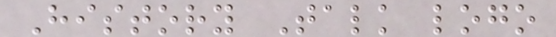History Talk logo
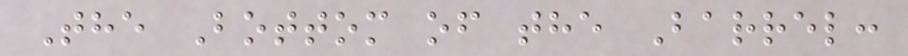The Bottom of the Barrel:
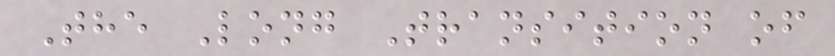The Long Transition of
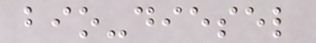bio-diesel
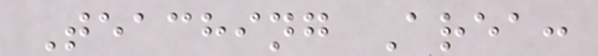Teaching Area:
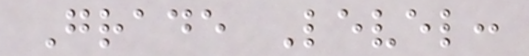Grade Level:
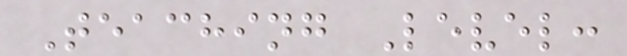Teaching Level:
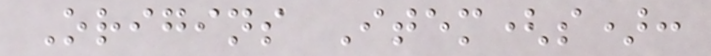Origins Item(s):
